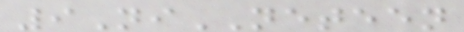9NiNETEEN
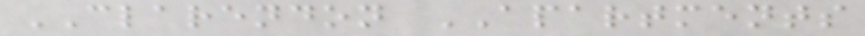CLARENDON APARTMENTS
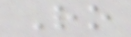Ro
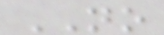NO
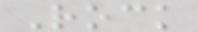Rock
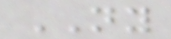NY
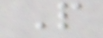P
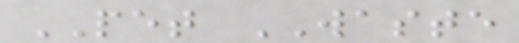PET WASTE
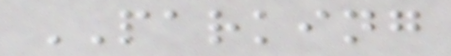PARKING
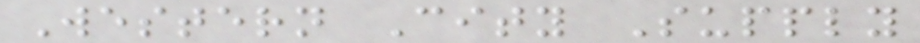Western City Supply
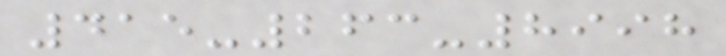415-263-8998
